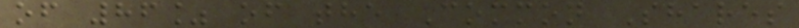of 86% of the Common Shares
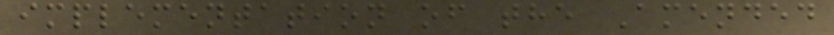implementation of the Amended
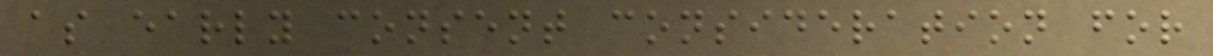as early consent consideration for
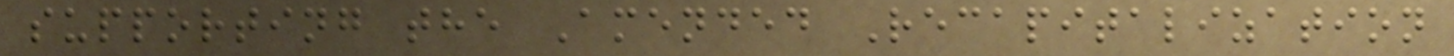supporting the Amended Recapitalization
